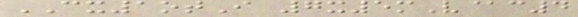CX1otI 7x5mV@c4
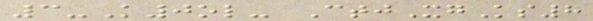3-K0ol- CtjXgKs8
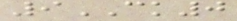9CK0
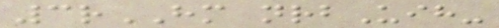3rHM nrbUih-
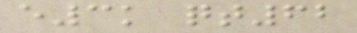e3k qt62
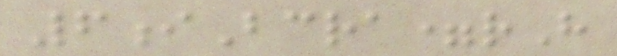6iBcra=rH
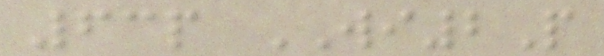63p WI2P
